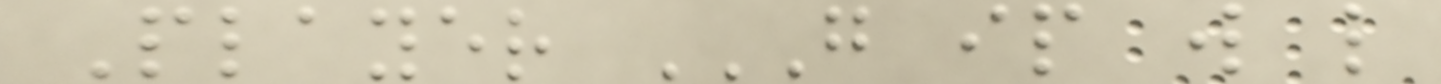Player G IP W L
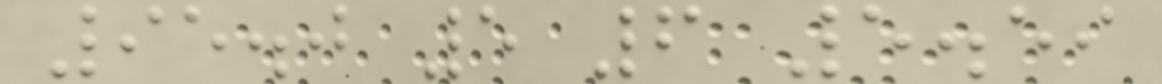95.0 5 6 5.59
